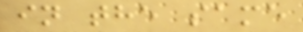in the same
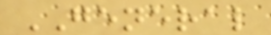GENERAL
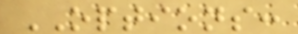OPTIONS:
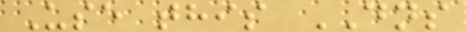Use this DNS
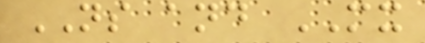NS and MX
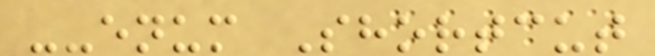--enum Shortcut
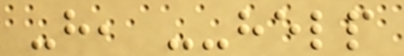-h, --help
